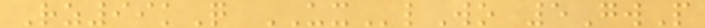Rz99kQ UXlWo 5GwP
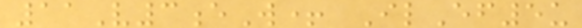11V3eW+ IlEf5u
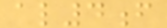al4f
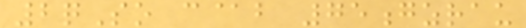2qSo c@b 75gzrau
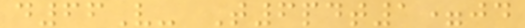d66V- T6pdt1=jd
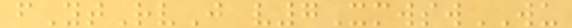fYtRvJ v7XmwswWU
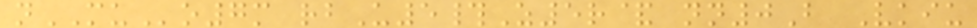nMUo7m rbU5#Z5r& nn0B Vkiu
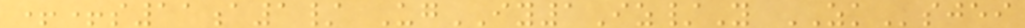++s11a1/ UgIY1Iz/Y ZKsjei
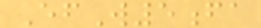EfW5fa
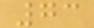73
